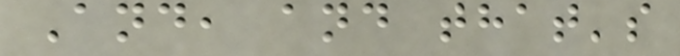And, and that's
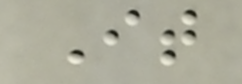It
